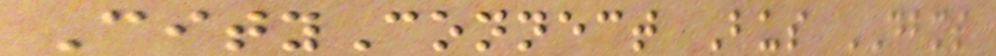CityConnect Bus DBMS
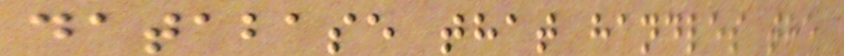database that handles the
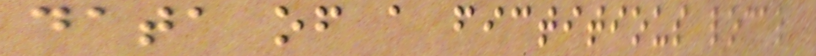data of a fictitious local
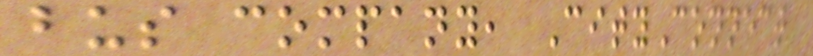bus company, CityConnect
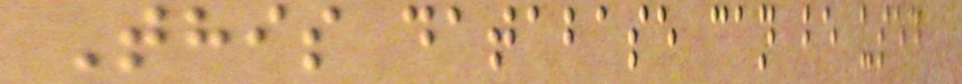This database can be used
